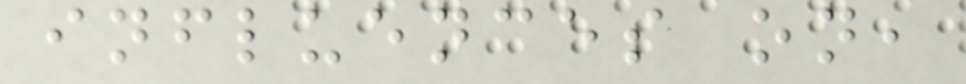influences on,
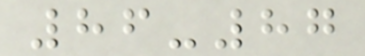86-87
